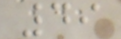49
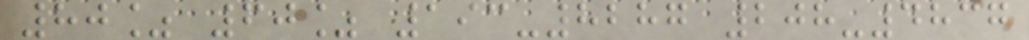80% 60% 193-8287 208-4837
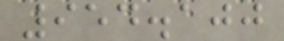954.100
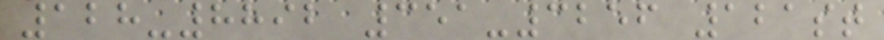128-8892 351-3256 121st
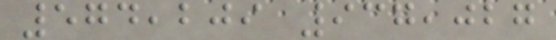574,209 937,027
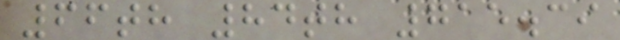66th 84th 715.39
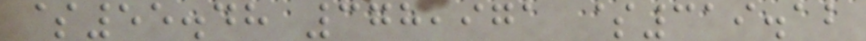$55.48 378,971 $319.12
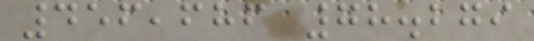456,686 78.279
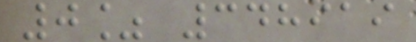0% 348919
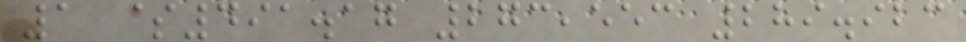1 $491.17 273,553 289.923
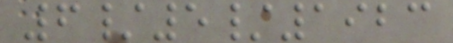6/5/1923
